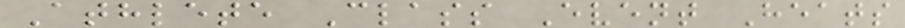Athlete Class Event Heats
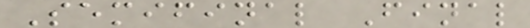Semifinal Final
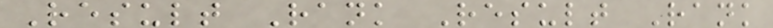Result Rank Result Rank
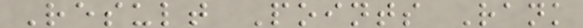Result Points Rank
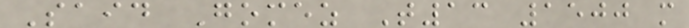Said Gomez T13 1500 m
